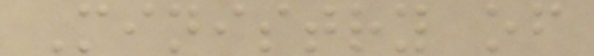Ministry of
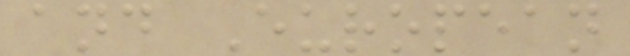and European
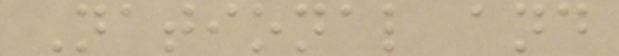National and
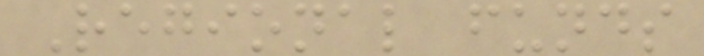Regional funds
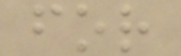for
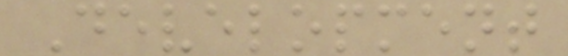Development
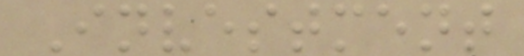Investment
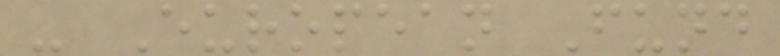- European Fund
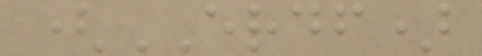(ERDF)
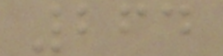264
